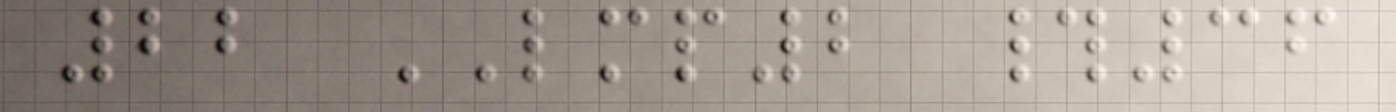22 LMP2 #36
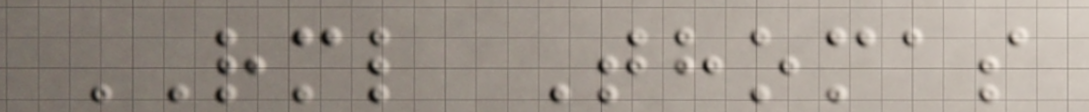RML Thomas
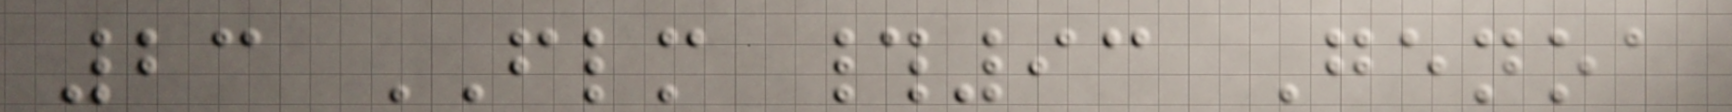23 FLM #93 Genoa
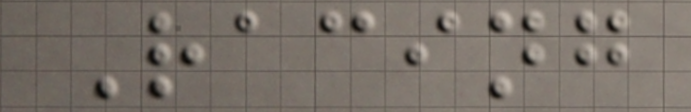Racing
